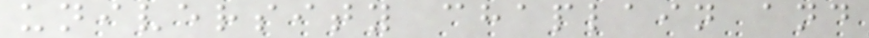university chaplain and
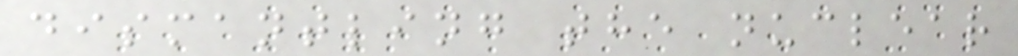dismantling the nuclear
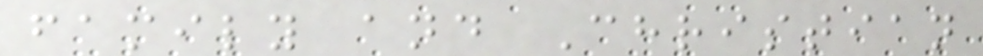family and Christian
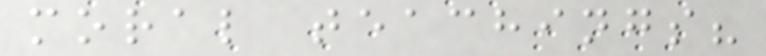moral teachings?
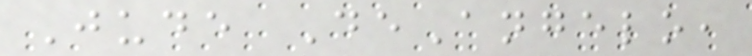Jude DeAngelo,
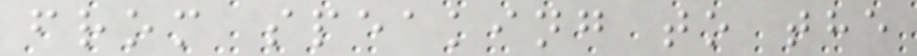from speaking to the
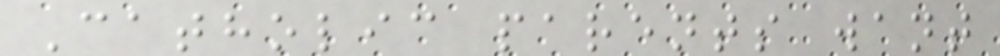Catholic parents want
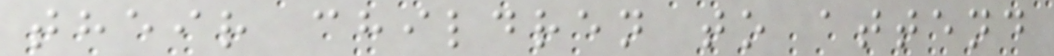their children to attend
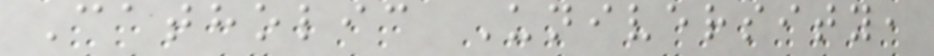Catholic University,
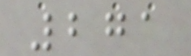271
